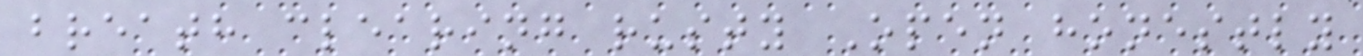breath clearing rusty Open honestly
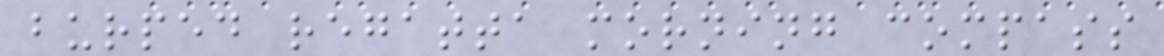burped regatta morning compass
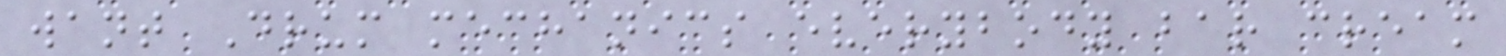want Drum mechanics everybody bar cream
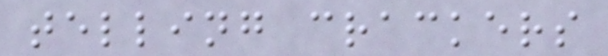telling crackers
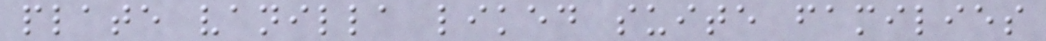plate vanilla liked suite families
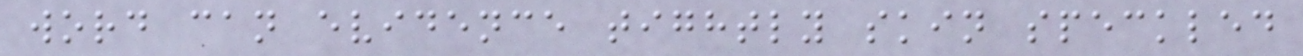word can evidence tightly skin speckled
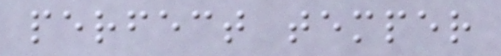perfect temper
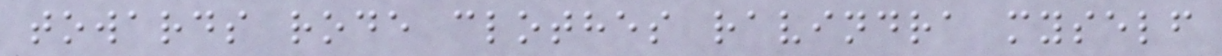towards rode clothes ravindra myself
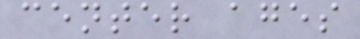center ages
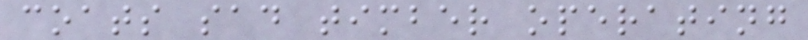coats sad timber operating
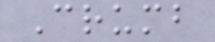Crumb
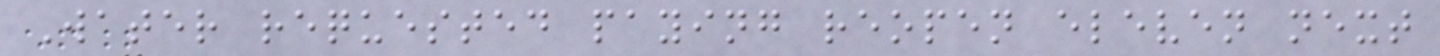Water requested paying reopen eleven next
